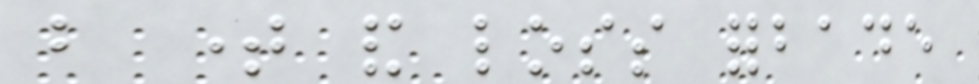but time and loss forbade
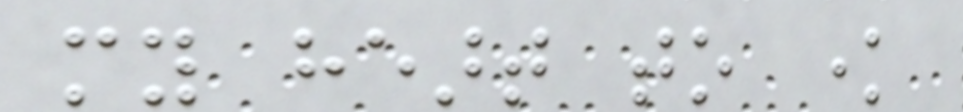my heart to know
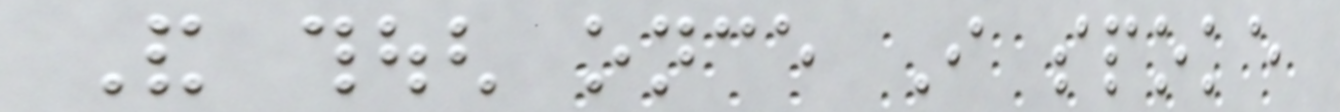And though once I spoke
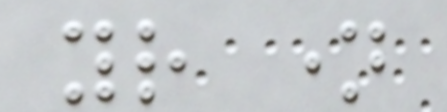your name
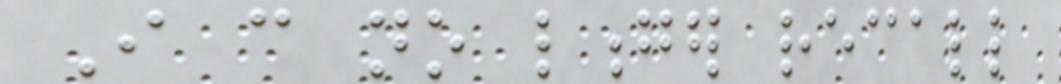I can no longer recall
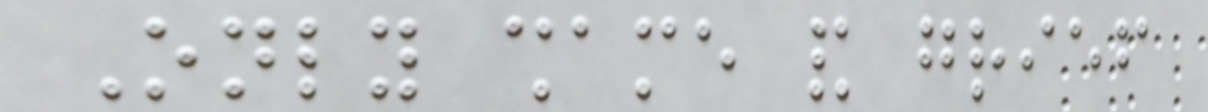Only shame and grief
